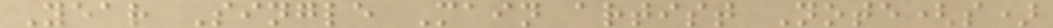Year Single Main artist Note(s)
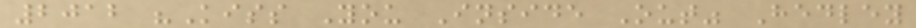2012 "Kiss You Inside Out" Hedley
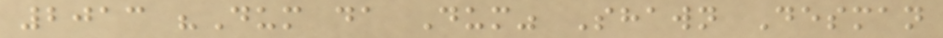2013 "Dum da Dum" Shawn Desman
